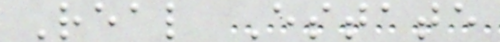Real Estate
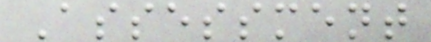Assessment
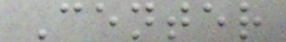Center
